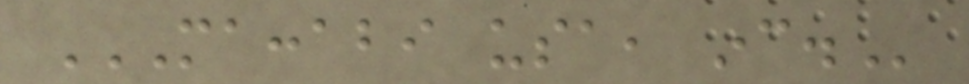MACCABI USA, INC.
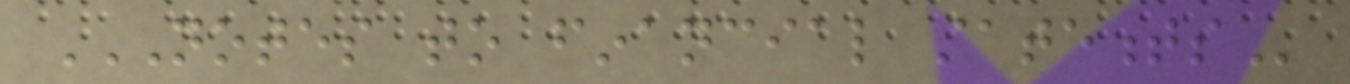NOTES TO FINANCIAL STATEMENTS
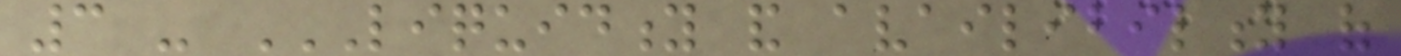3 - LIQUIDITY AND AVAILIBILITY OF
